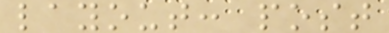layout: post
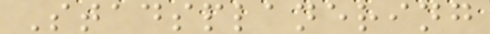Stadsplanering
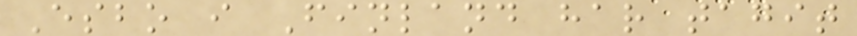Esbo i Finland har tagit
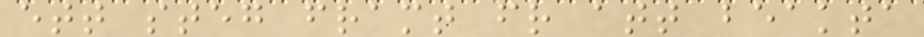ett steg framt fr att beakta
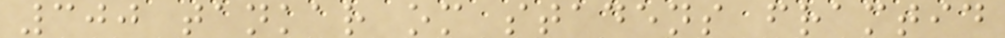300 tankar om stadens framtid
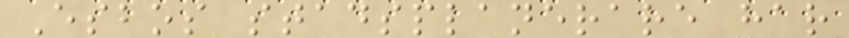Esbos stadsplanerare har
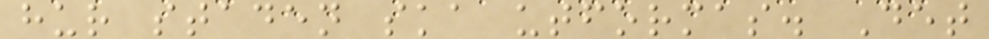hur staden ska utformas. Det
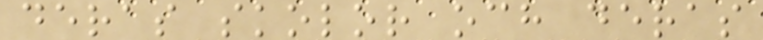deras skolor och deras
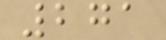271
